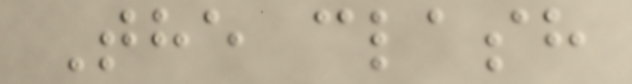The clash
